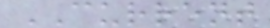CURRENT
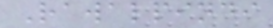Rawalpindi
